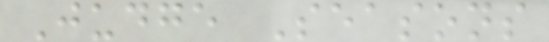Judge Seasons
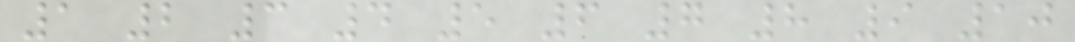1 2 3 4 5 6 7 8 9 10
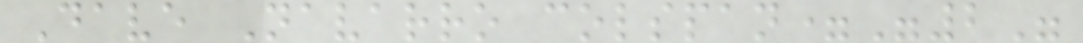Dave Navarro colspan="2"
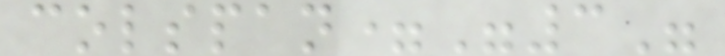colspan="3"
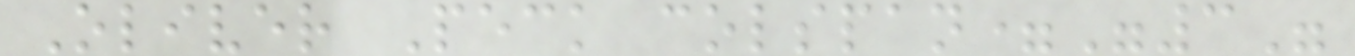Oliver Peck colspan="3"
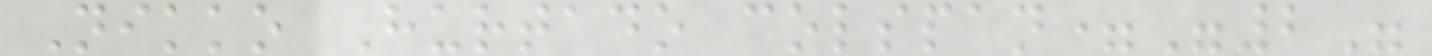Nikko Hurtado colspan="2"
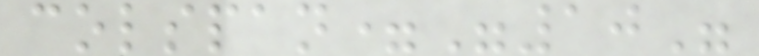colspan="10"
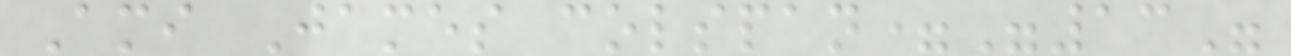Ami James colspan="13"
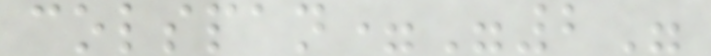colspan="2"
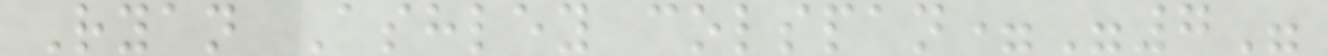Ryan Ashley colspan="7"
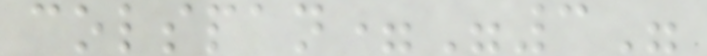colspan="3"
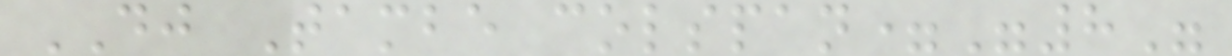DJ Tambe colspan="8"
